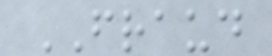FRAUD
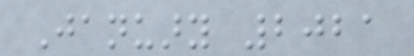January 2021
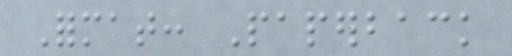Format: Paperback
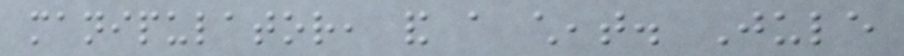manipulator, and a cheat. Jule
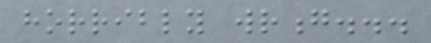horribly wrong...
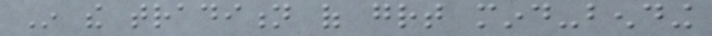In the tradition of great mind-bending
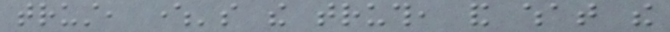trust, where's the truth, and what the
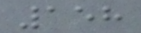158
